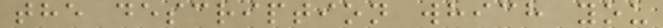the description which you
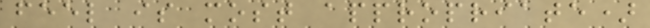feel is most appropriate)
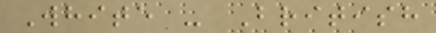White - British
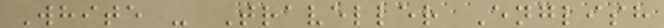White - Traveller English
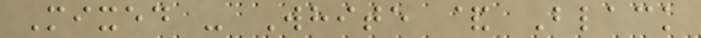Mixed - White & Black
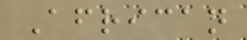African
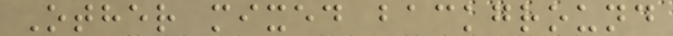Other mixed background
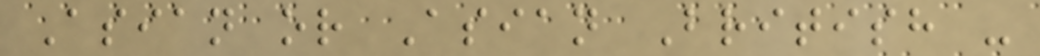Asian or Asian British -
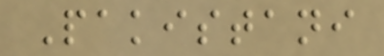Pakistani
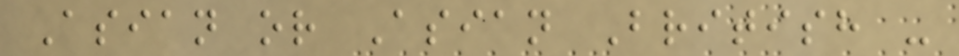Asian or Asian British -
